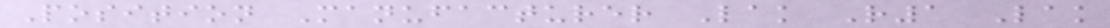Position Manufacturer Lak R1 Lak
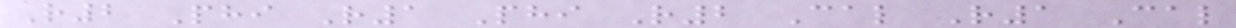R2 Phi R1 Phi R2 Cal R1 Cal
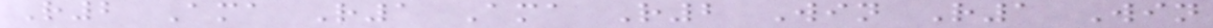R2 Ama R1 Ama R2 Win R1 Win
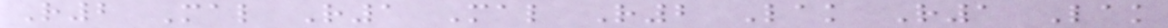R2 Mal R1 Mal R2 Lak R1 Lak
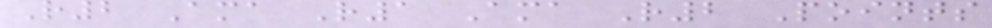R2 Ama R1 Ama R2 Points
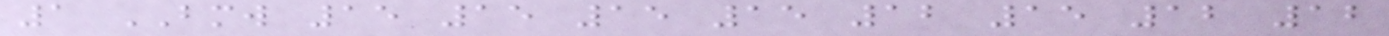1 BMW 15 15 15 15 12 15 12 12
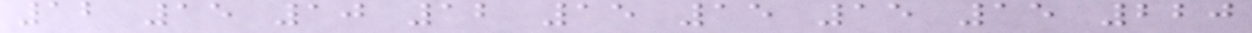12 15 10 12 15 15 15 15 220
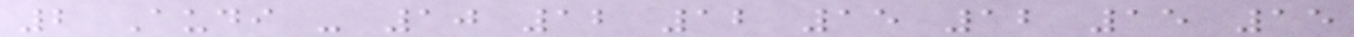2 Audi - 10 12 12 15 12 15 15
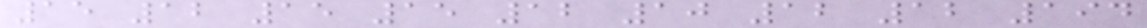15 12 15 15 12 10 12 12 194
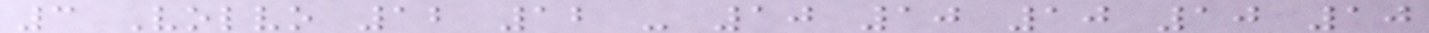3 Volvo 12 12 - 10 10 10 10 10
